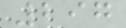297
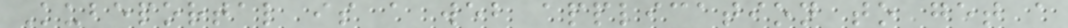Kubeportal is a web application to get a
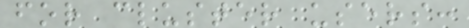for cluster users:
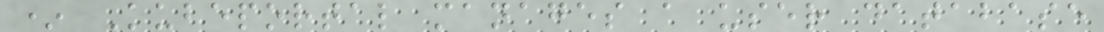* Kubeportal manages a user database
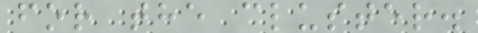for the cluster.
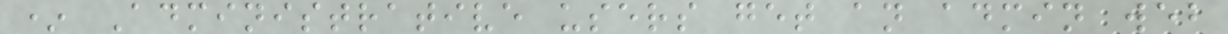* Administrative users get an admin web
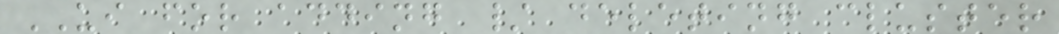UI for adding / deleting cluster
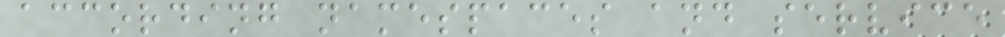according namespaces and service
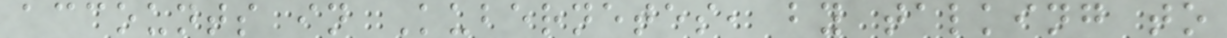accounts in Kubernetes, by talking to
